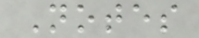Notes
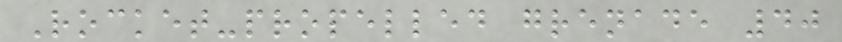Rocket-propelled grenade 40
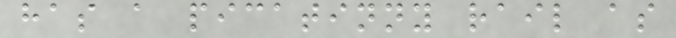has a picatinny rail as
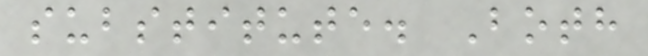substitute. Both
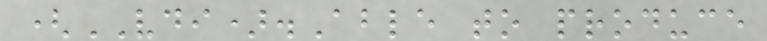(VDI).Able to produce
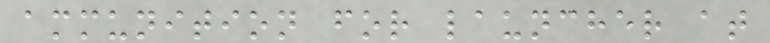ammunition for launcher at
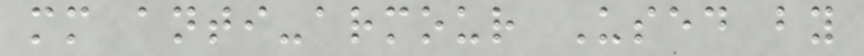mm anti-armour Used by
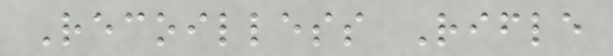Recoilless Rifle
